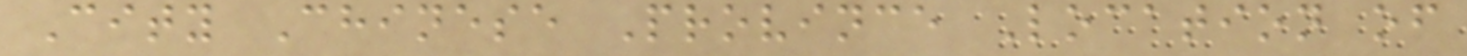City Chinese Province Location of
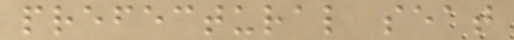prefectural seat
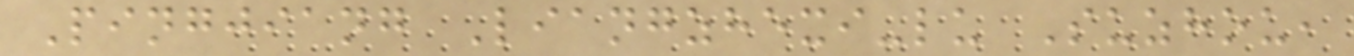Pingjiang Liangzhexi-lu Suzhou,
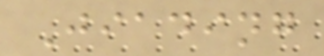Jiading
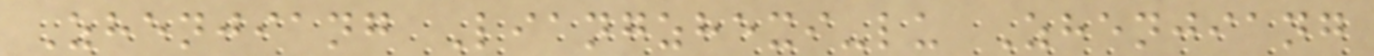Zhenjiang Liangzhexi-lu Zhenjiang
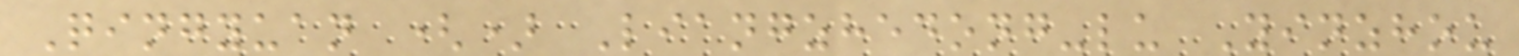Qingyuan () Liangzhedong-lu Yinzhou
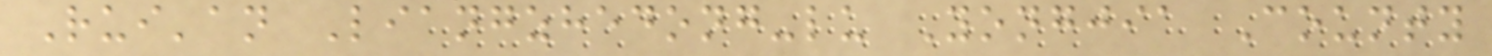Rui'an Liangzhedong-lu Yongjia County
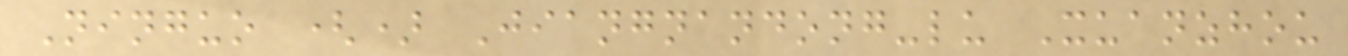Ninguo () Jiangnandong-lu Xuanzhou
